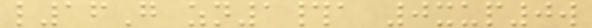l16G zn1#a 0xup0w
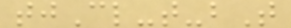tjCl-t-bT
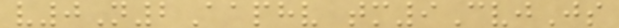v0N2Aaphv tm9CvjJs
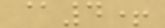@4+
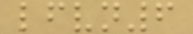lfvn6
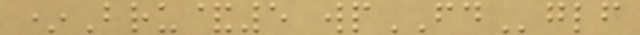*Bru&5 wpFDglf
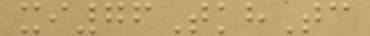xi76TkhTc
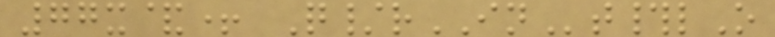77x&+ Q/rINt#lO
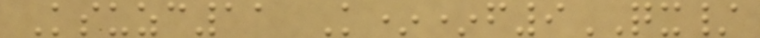Ksuzc11 K**f9QX/
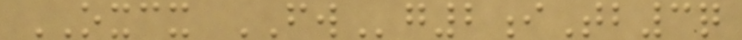OXCX FWg2iTb3q
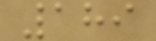189
